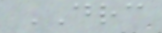DRC
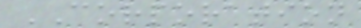CORPORATION
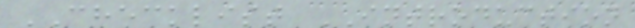CHECKLIST INTRODUCTION
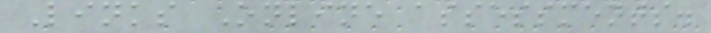Links Online assessments.
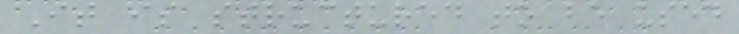It is structured to be used
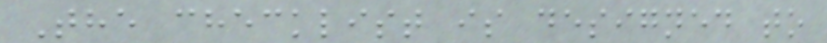The checklist is designed to
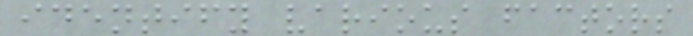identify various factors
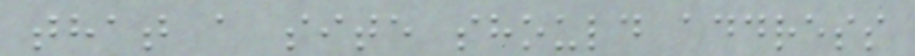that a site should address
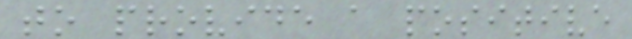to provide a positive
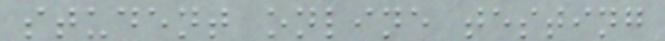student online testing
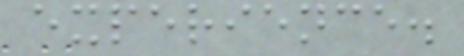experience.
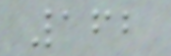162
